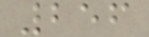256
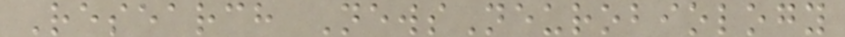Research NewsNeurobiology
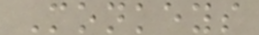Monkeys
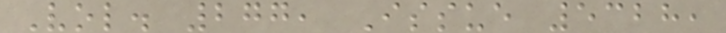Vol. 277, Issue 5328,
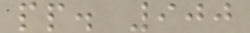pp. 900
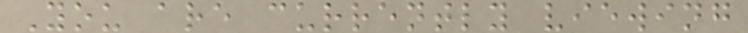You are currently viewing
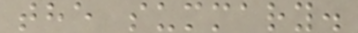the summary.
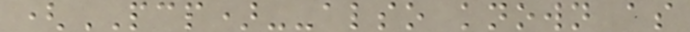(PCP)--also known as
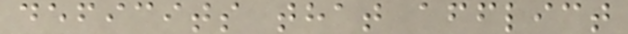deficits that afflict
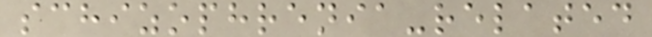schizophrenia-related
